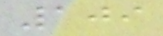109
